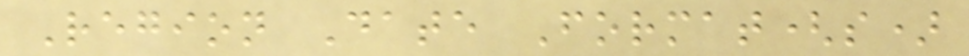Region Date Format(s)
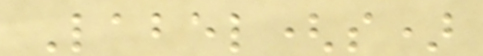Label(s)
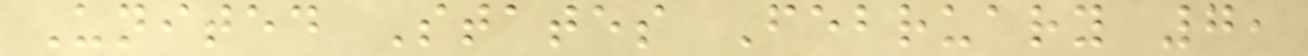United States February 7,
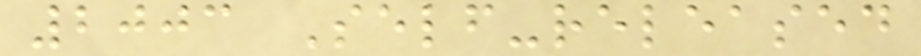2003 Self-released
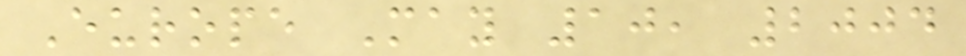Europe May 10, 2004
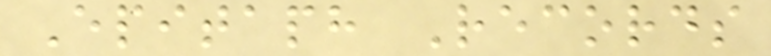Epitaph Records
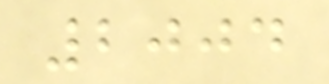2004
